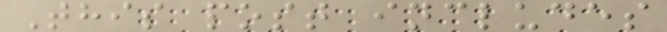This post includes
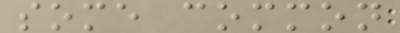some common
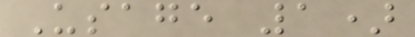Usage 1)
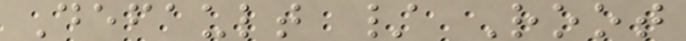Default / Root
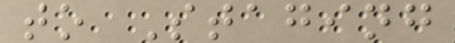to Staging
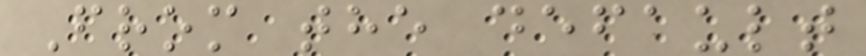From the default
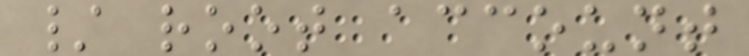/ root account
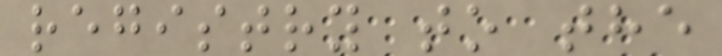registry to the
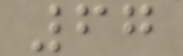67
